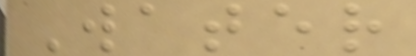Water
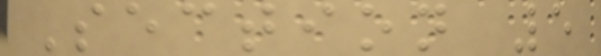Section 5
